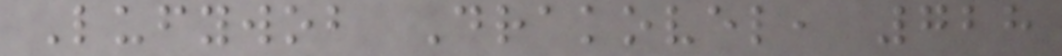Lufywob Drakovel, 728
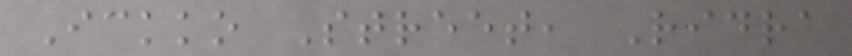Ickko Street, Ridra
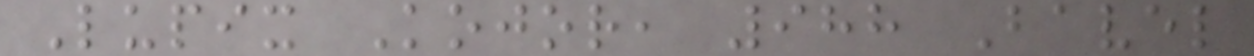Lupix Kojor, 988 Bavel
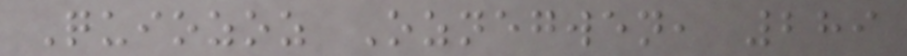Quiozoz Oznegwen, 289
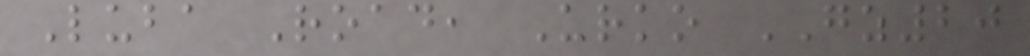Luba Road, Urko GZ20
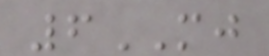6MJ
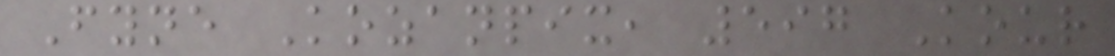Fyne Kozanpix, 597 Kour
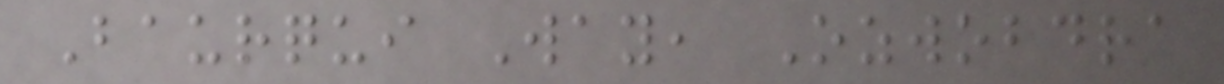Baurqui Way, Ozwobdra
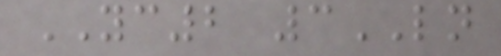YC2 3LN
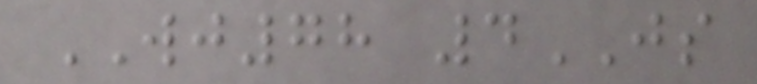WJ78 4JS
